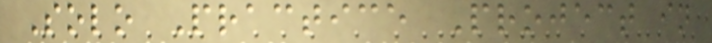Solo Practice Project in
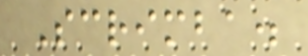Scrimba.
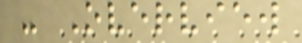- Overview
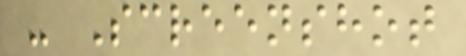- Screenshot
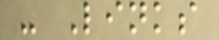- Links
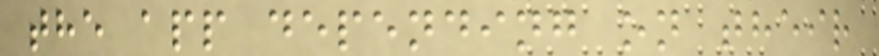the app depending on their
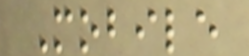Mobile
